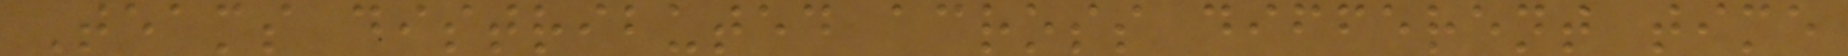Teams distributed across different time
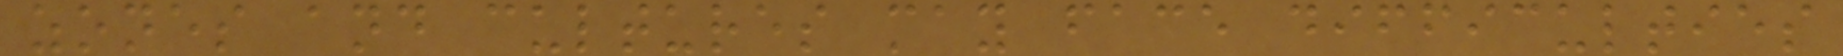zones and cultures may face difficulties
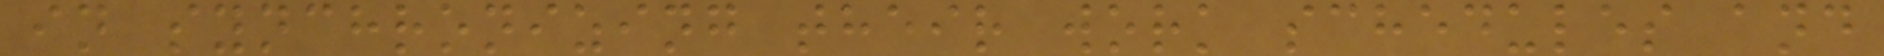in synchronizing their work schedules and
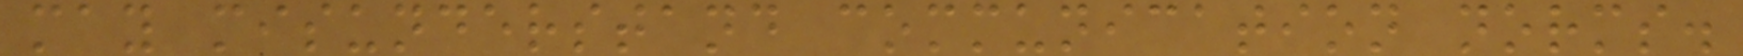may misunderstand communication norms.
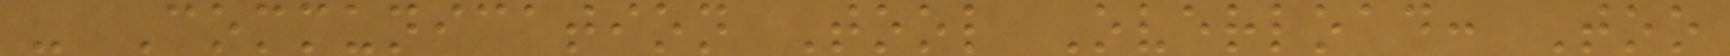- Communication Tool Overload: Too
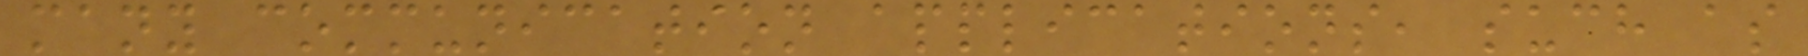many communication applications, such as
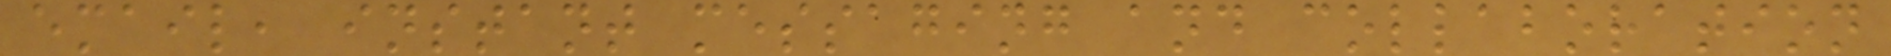email, instant messaging and collaboration
